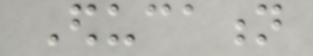Education
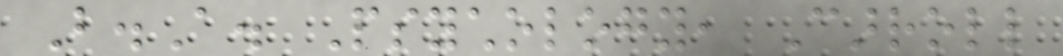B.A. Psychology, Carroll
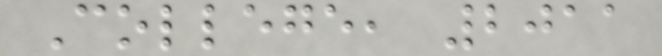College, 2011
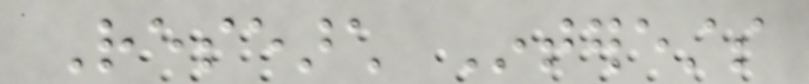Research Interests
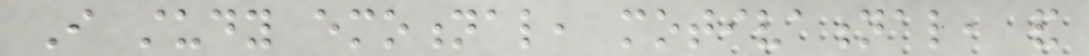I study emotional, motivational, and
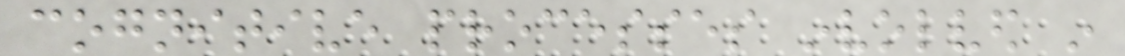cognitive processes involved in
